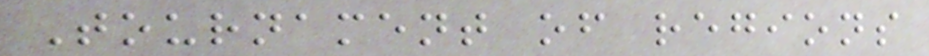Tournament of regions
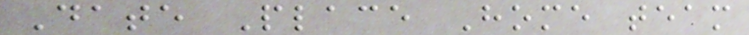Date Place Home team
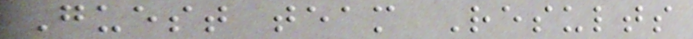Guest team Results
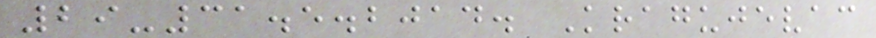29-31.5.2014. Kragujevac
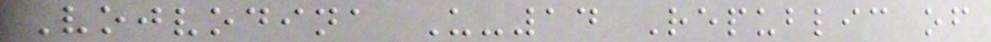Vojvodina U-14 Republic of
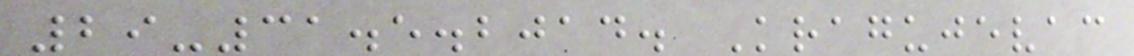29-31.5.2014. Kragujevac
